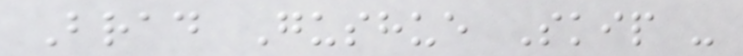Brad Gushue Skip -
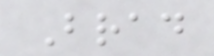Brad
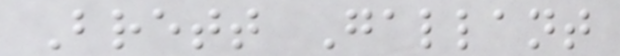Brett Gallant
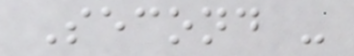Second -
